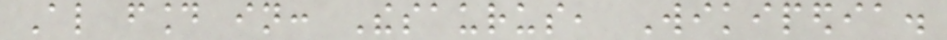Also found in: Thesaurus, Wikipedia.
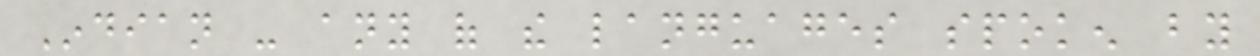Indian - any of the languages spoken by
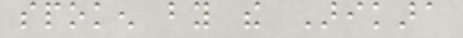spoken by the Arikara
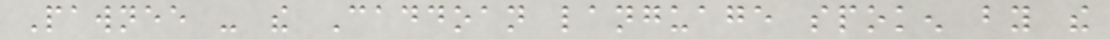Pawnee - the Caddoan language spoken by the
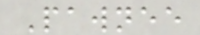Pawnee
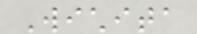Wichita
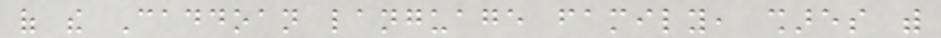of the Caddoan language family, shares with
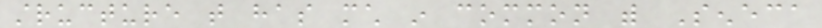structure that has much in common with Seneca
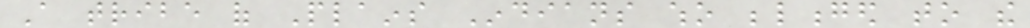A tribe of Plains Indians who belonged to the
